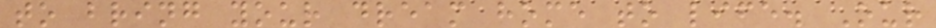to bring your dream home to life. Our
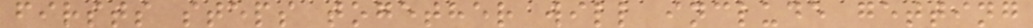firsts steps together will include getting
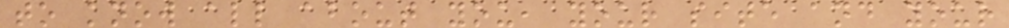to know all about you, your site and your
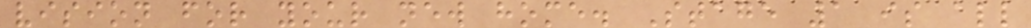vision for your new home. Stage 1 is all
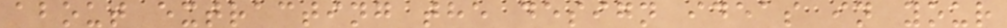about extracting the design ideas in your
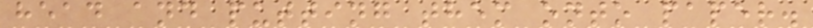head and putting them onto paper.
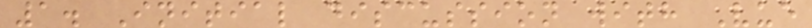1. Initial discussion with Vue
